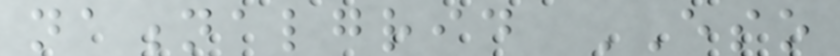nationalgrid ESO
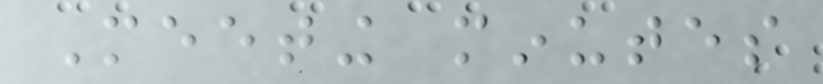Meeting minutes
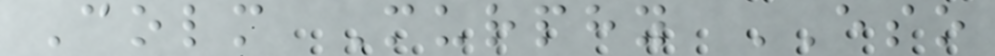Colm Murphy ESO
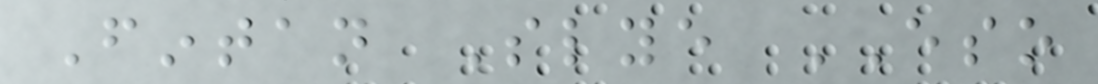Fintan Slye ESO
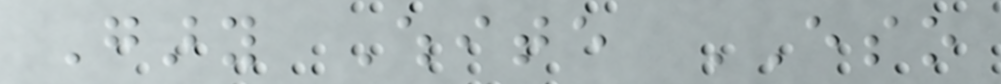Gary White ESO
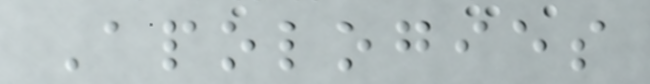Apologies
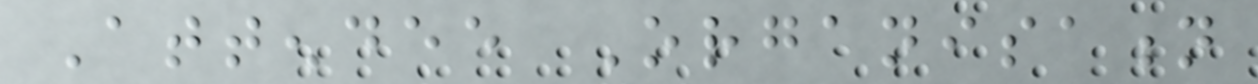Attendee Organisation
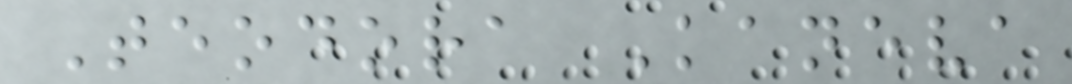Teodora Kaneva
